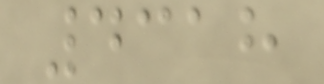4318
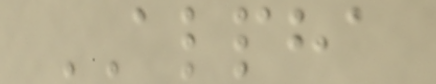ALPHA
